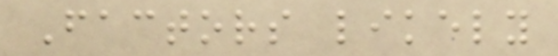Factors likely
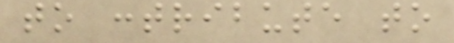to contribute to
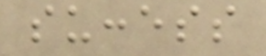success
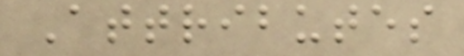Attributes
